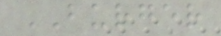BURGER
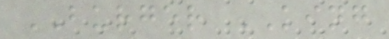BURGER KING
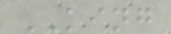KING
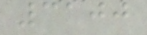3100
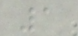1
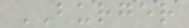BURGER
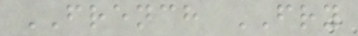FRENCH FRY
